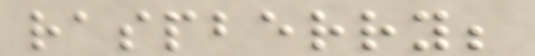raspberry;
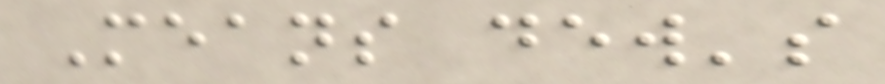Means dew's
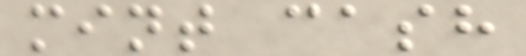mint cash
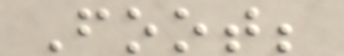Foot;
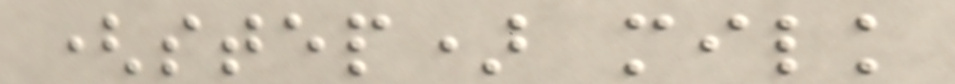(step) milk
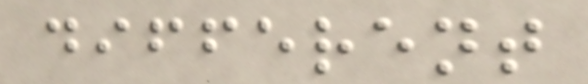different
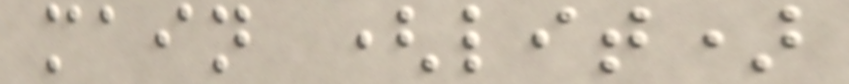main (lit)
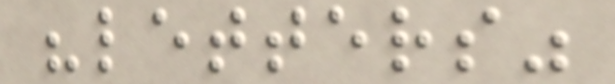"letters"
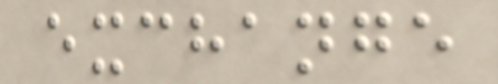exchange
